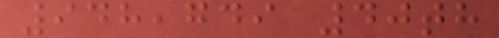948,749 40th
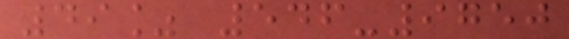49% 546-9750
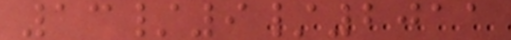13/9/2011
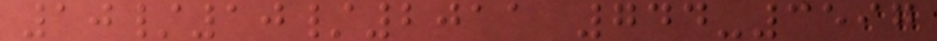10/10/2011 744-3597
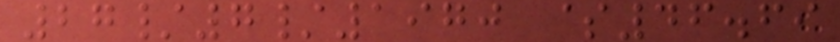27/7/1970 $46.69
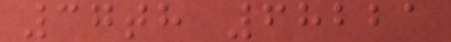37th 68221
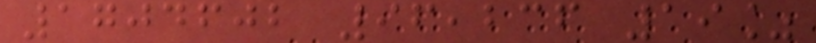1704602 96,236 19%
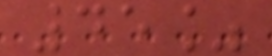45%
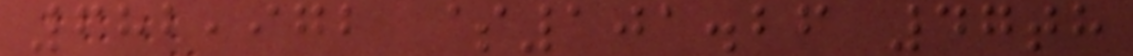682,972 $101.26 47th
